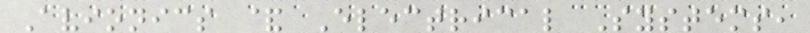Avionics & Electrical Systems,
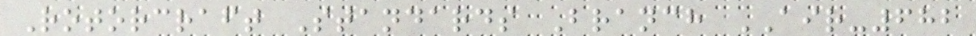Rotorcraft Standards Branch AIR-682
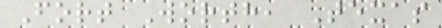Fort Worth, Texas
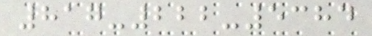817-222-5384
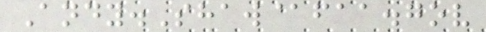Andy.Shaw@faa.gov
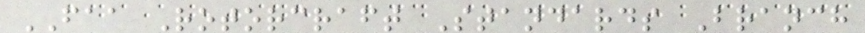FAA Rotorcraft Standards Branch
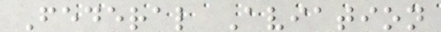Federal Aviation
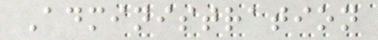Administration
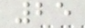25
